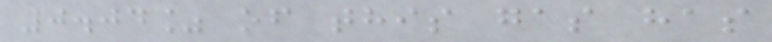0.04% of this gas has
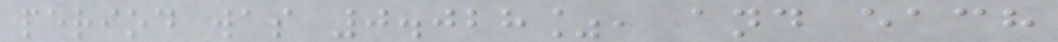period was 0.028%, and each
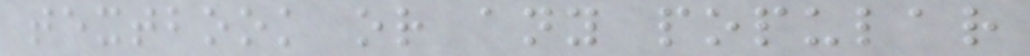textbook or any popular
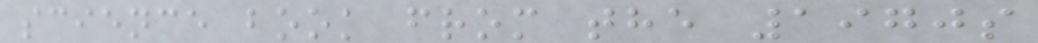science book from the 1970s
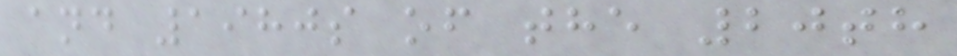and 1980s of the 20th
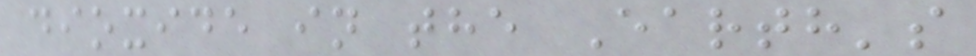dioxide in the Earth's
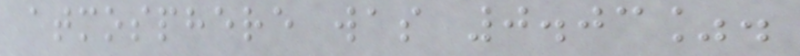atmosphere was 0.03%.
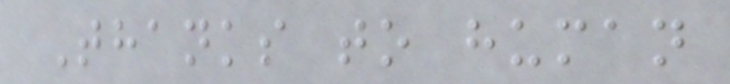Thanks to human
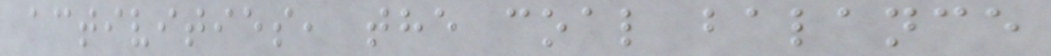activities, the coal balance
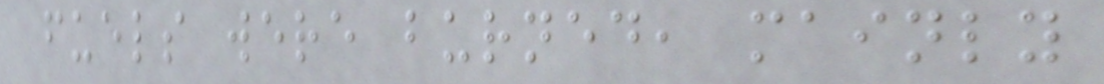fuels were burned, mainly
